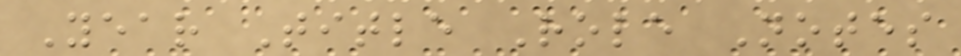Year Title Role Notes
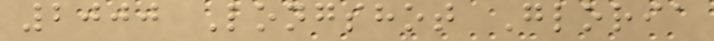2000 Longshot Gloria
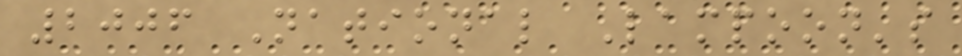2006 National Lampoon's
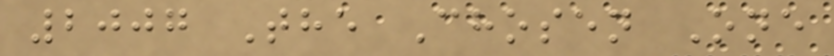2007 The Chosen One
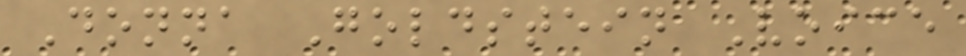Donna Goldstein Voice
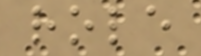role
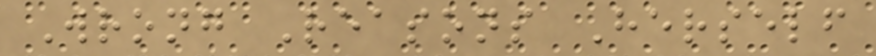Wrong Reasons Herself
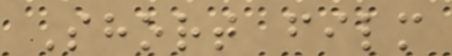Short film
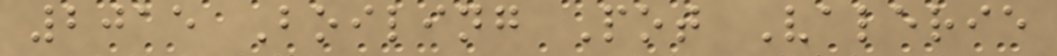2015 Boiling Pot Valerie
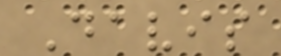Davis
